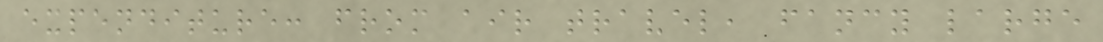expenditure: from air travel, fancy large
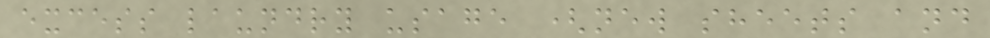excess laundry usage (new sheets and
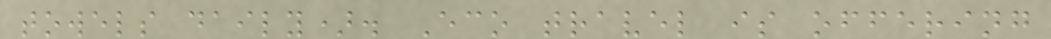towels daily). Eco travel is offering
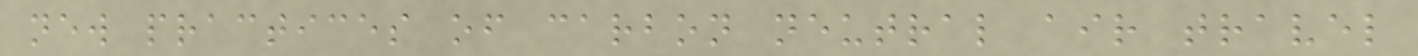new practices of carbon neutral air travel
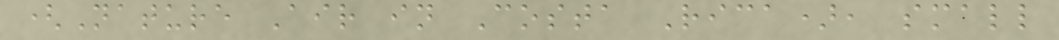(Nature Air in Costa Rica), small
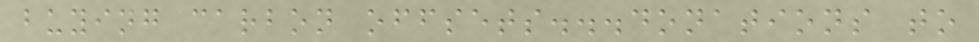buying carbon offsets...donations to
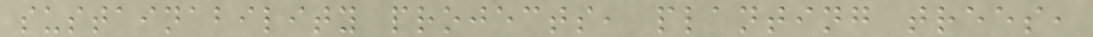sustainability projects, planting trees,
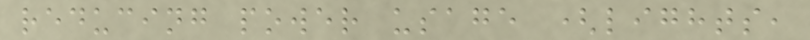reducing power usage (lights,
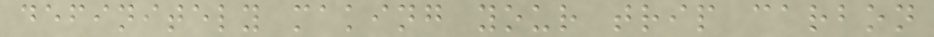definitely making your trip carbon
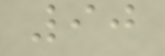90
